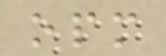opm
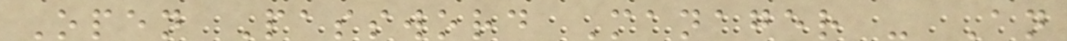Open Password Manager - An
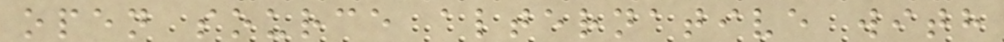open source alternative with
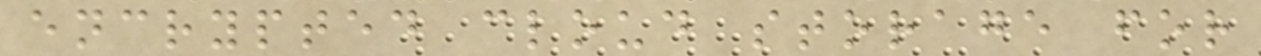encrypted cloud storage for
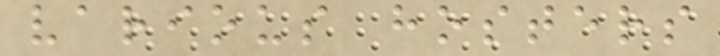various hosters
